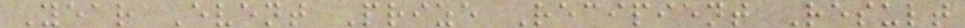Year Event Prize Recipient Result
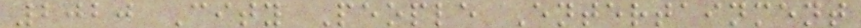2020 City People Entertainment
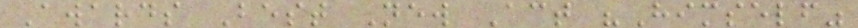Awards Best New Act "Himself"
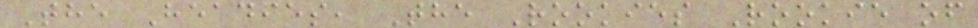The Headies, The Rookies Rookie of
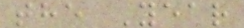the Year
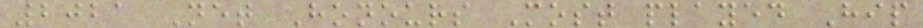2021 Net Honours Most played Hip
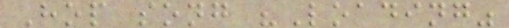Hop song "Loading"
